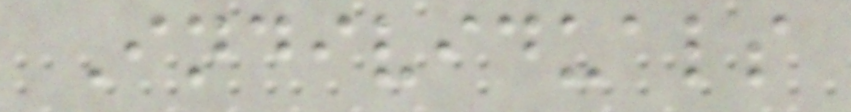Individuals
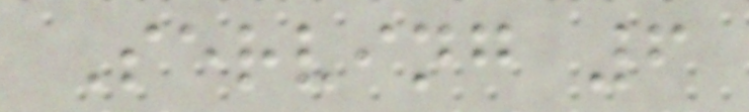Serving 6
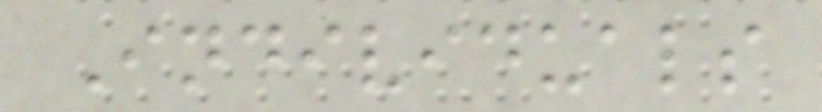Individuals
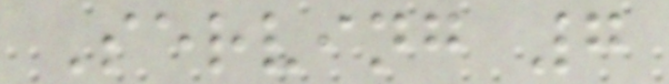Serving 7
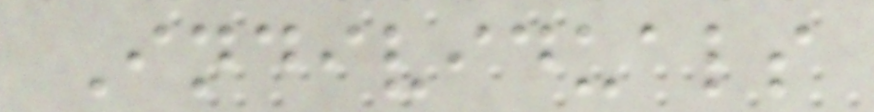Individuals
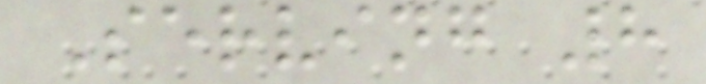Serving 8
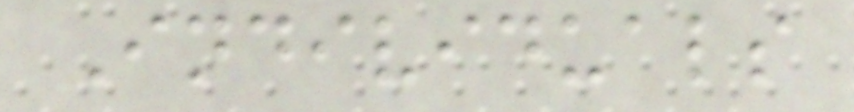Individuals
